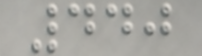440
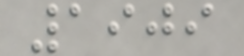1909
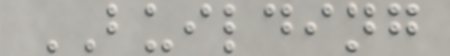BUILDING
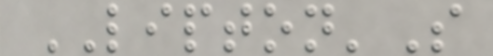LIPTON'S
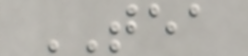TEA
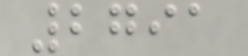2791
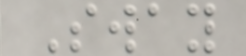Sway
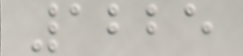1225
